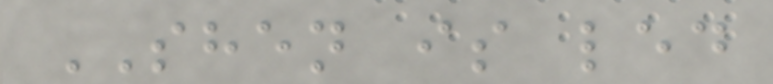SHEN is led
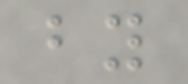by
